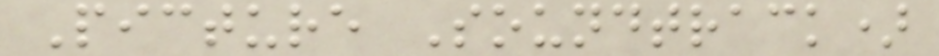Picture Soundtrack)
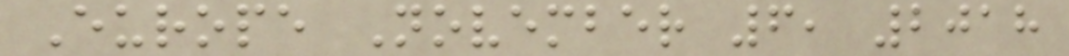Europe November 6, 2018
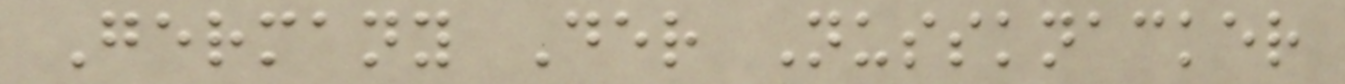Germany Der Nussknacker
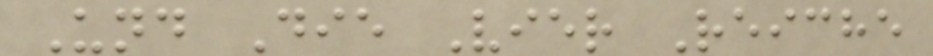Und Die Vier Reiche
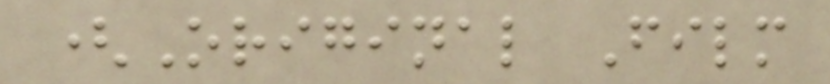(Original Film
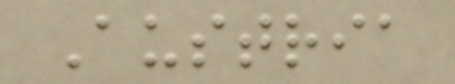Austria
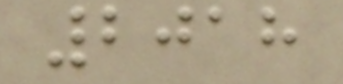2018
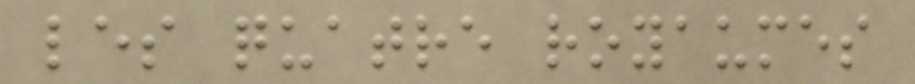les quatre royaumes
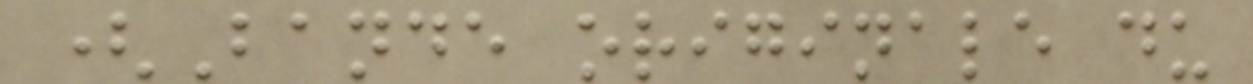(Bande originale du
